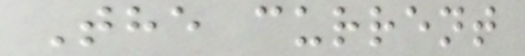The current
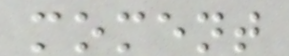moment
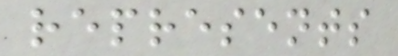represents
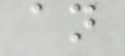an
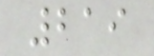219
